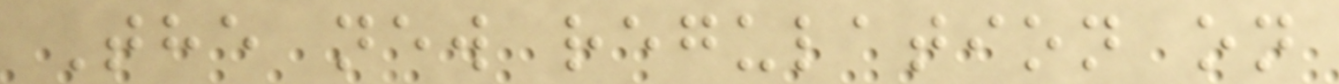The new regulation on
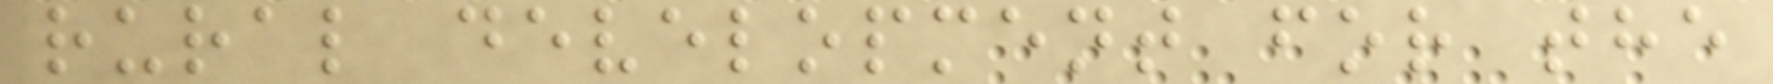rural development for the
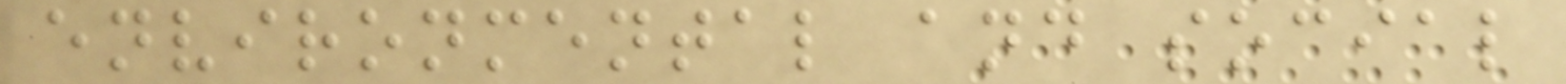environmental and social
